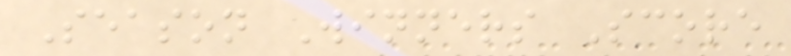Season Winners Score
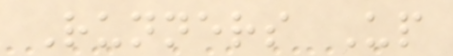Runners Up
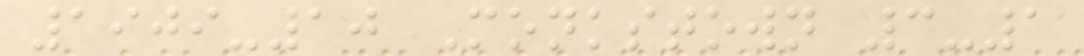1909-10 Monkstown 3-1
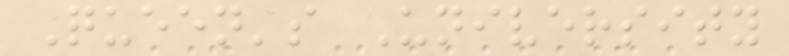Queen's University
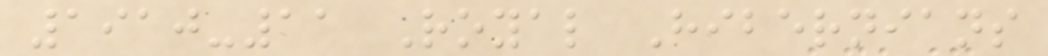1910-11 Royal Hibernians
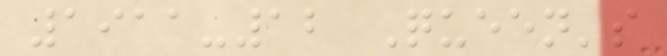1911-12 Queen's
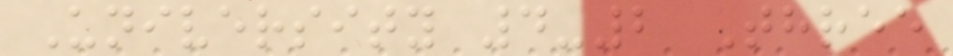University 4-2 Three
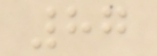87
